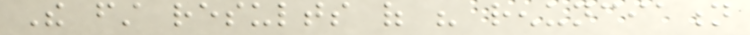The first results of his renunciation
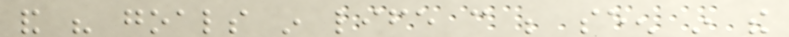and his goals in life can be seen in the
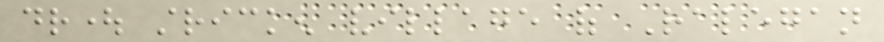drought stricken village of Ralegan
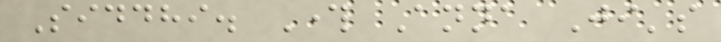Siddhi. Through Anna Ji's
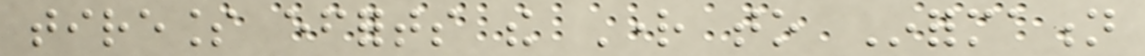tireless efforts the Right to Information
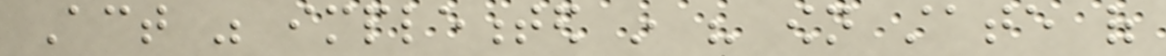Act was implemented in his own state of
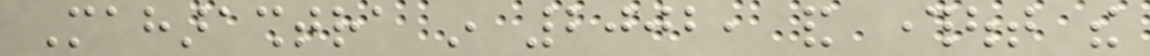Maharashtra in 2002, and throughout the
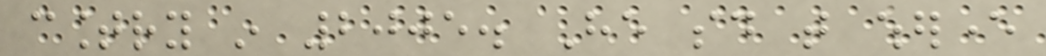country in 2005. He said that wherever
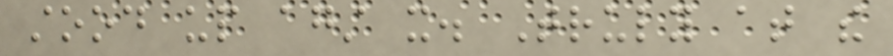stood up against it. Truly at the
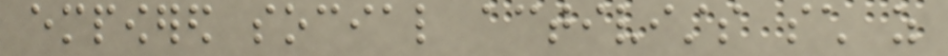empowered social activists such as
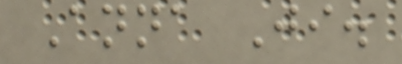Anna Ji.
